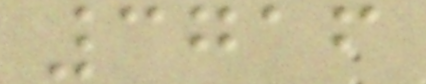3716
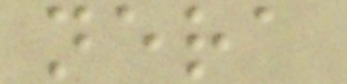nera
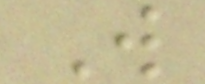W
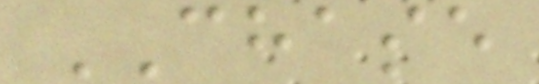CHASE
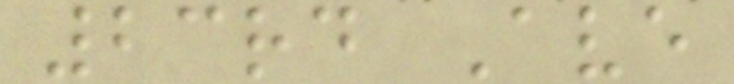23rd Ave
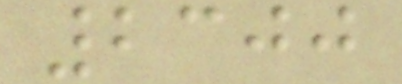2300
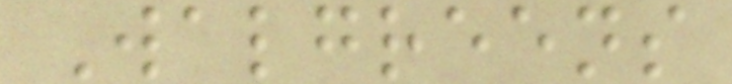Walgreens
